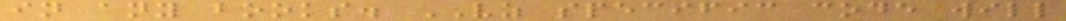in any books. VZ specific code will
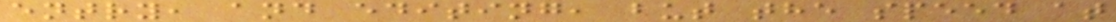entry, and editing, but the speed at
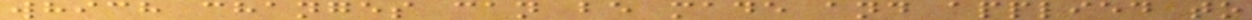which changes can be made and applied to
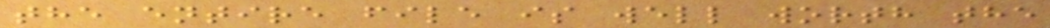the entire file is well worth the
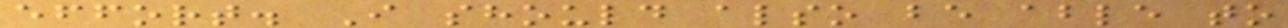effort. I should also be able to
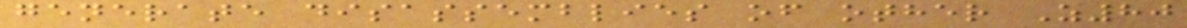generate disassemblies of other Z80
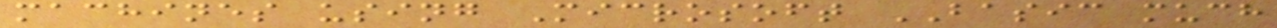machines using Microsoft BASIC much
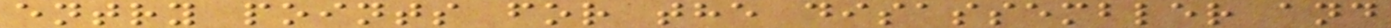entry points for the disassembler and
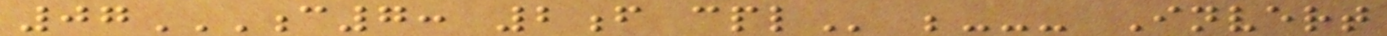07C7: 2F CPL ;--- Invert
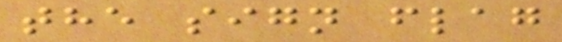the sign flag
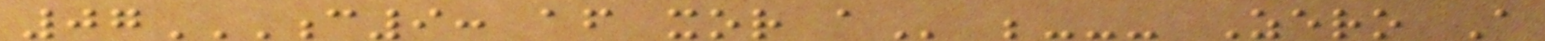07C9: AF XOR A ;--- Zero A
